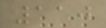110
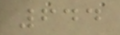644
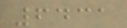6431
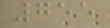755
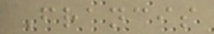Francis
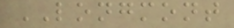LONGMONT
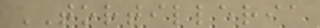TORTILLERIA
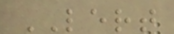LERT
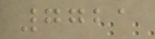7721
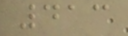413
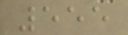555
